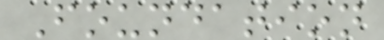Foundation
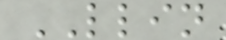LLIN
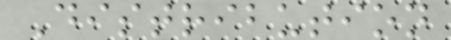Distribution
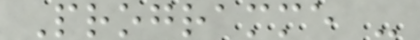Programme -
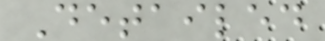Detailed
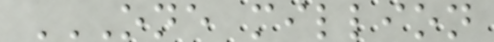ONE MILLION
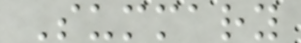Summary
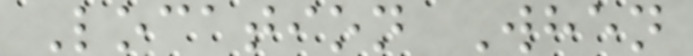Location When
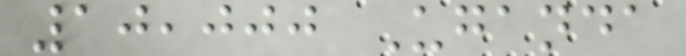10,000 Uganda
